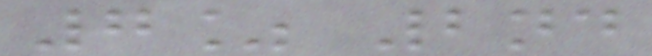7% 2nd
